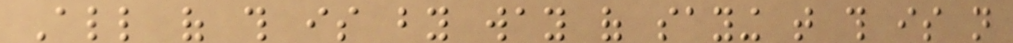All of this is by way of saying that this is not
